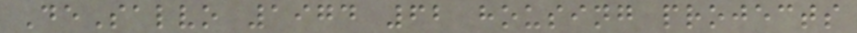DeSalvo 1974 62 housing projects
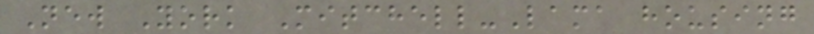New York Mitchell-Lama housing
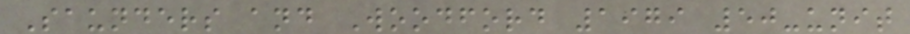Saunders and Woodford 1979 50-unit
